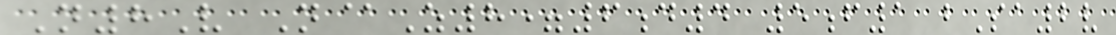N8V N@Z8=6d4 5f1 bSa2v
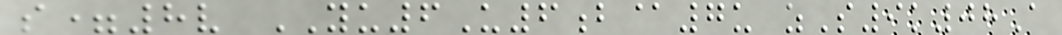s=8v YU6U6b@7u zS9k08A
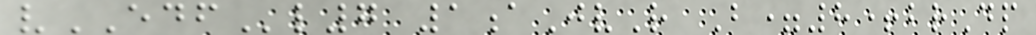vEDFl7 1aJvR B=8+brDp
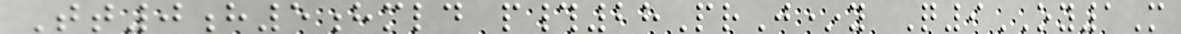Tt0h5hmld p#28PrJ*y Q9OY1M
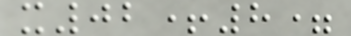x02+8=
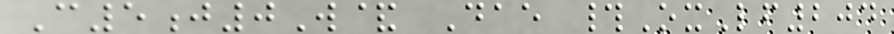C5j0W& Dae #OxLf204
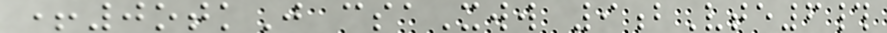+0otkJ csaXww 9bVte6#
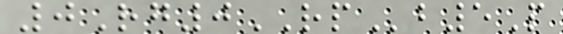0Rg0RPb5P
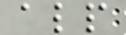alp
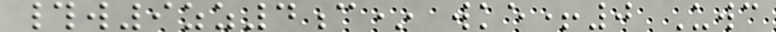#w9zz4c* wke+0 Uwc
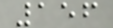156
